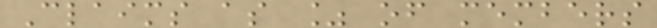Claims as % of members
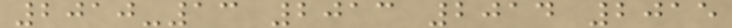2010-13 2013 2014 2015
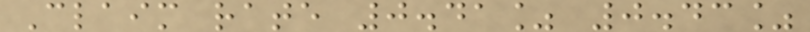Claim rate 0.41% 0.43%
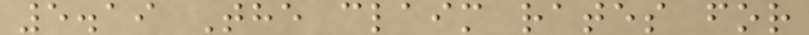5.19 The claim rates for
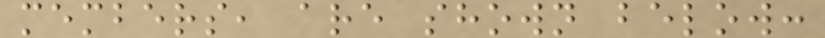members, are shown below:
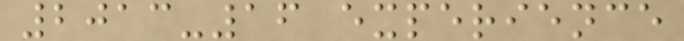2013-16 experience
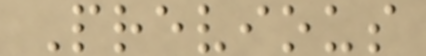Previous
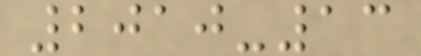2010-13
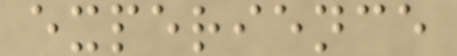experience
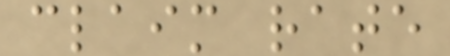claim rate
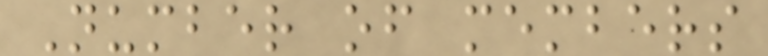Number of members
